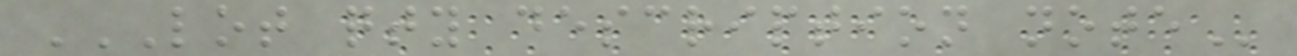LOT QTY DESCRIPTION NOTE
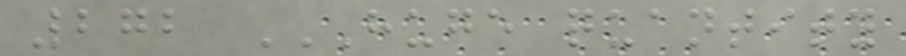272 HUGE QUANTITY
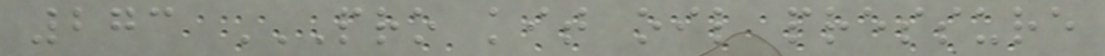273 PRO KIT OIL PRESSURE
